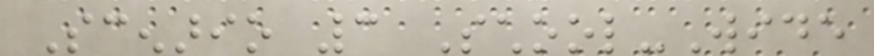Scenario 3 School-Wide
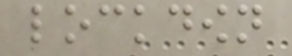lockdown
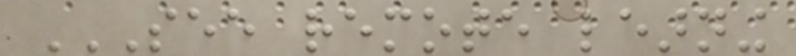SEE REMOTE LEARNING
